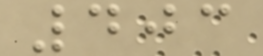403
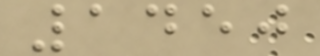1450
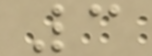3
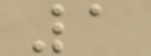1
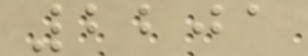2201
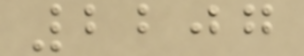2207
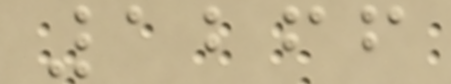1266
